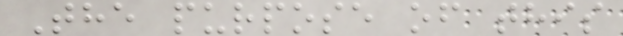The purpose of this
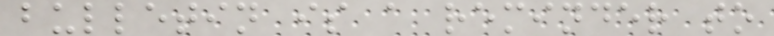bulletin is a reminder to
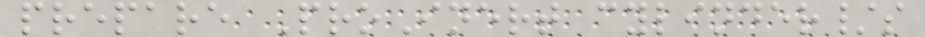prepare ProInert cylinder/s
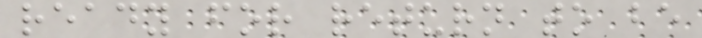ready for return to be
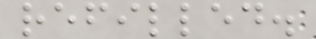refilled.
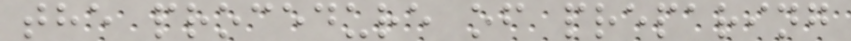the procedure of preparing
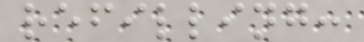refilling:
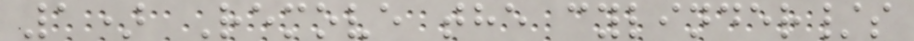1) Remove the cylinder/s
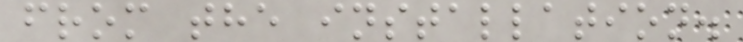from the installation.
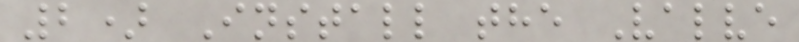2) Install the Valve
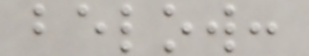below:
